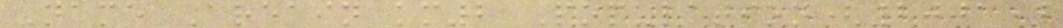Name Areain km2 Population(2001)
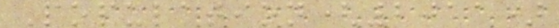Population(2011)
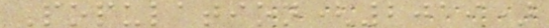Population(2019)
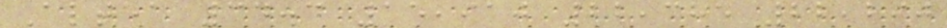Altea 34.4 15,910 22,385 22,290
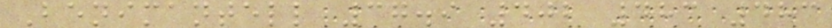Benimantell 37.9 402 483 483
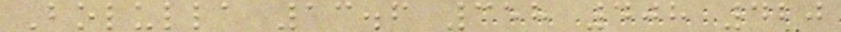Bolulla 13.6 358 408 420
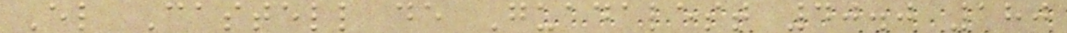El Castell de Guadalest 40.0 180
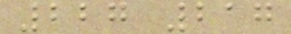227 217
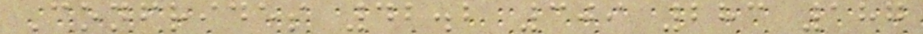Confrides 42.2 309 283 187
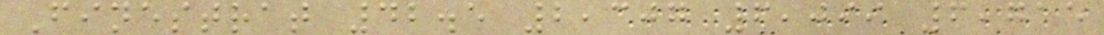Finestrat 42.5 2,307 6,099 6,715
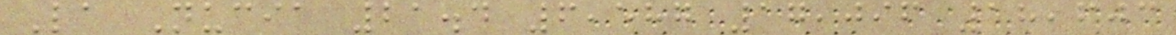La Nucia 21.4 6,587 17,096 18,603
